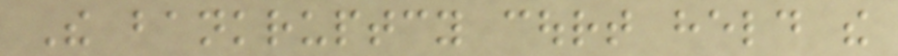The bankruptcy court held the
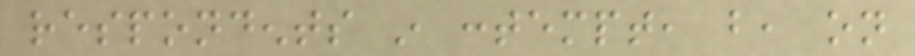respondents in contempt, but, on
